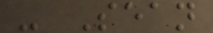- Sean
